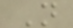N
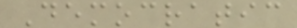Democratic
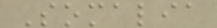Somalia
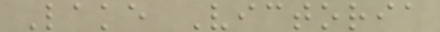Lake Victoria
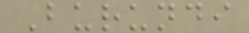Burundi
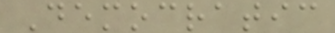Democratic
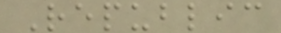Republic
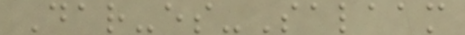Dar-es-Salaam
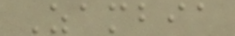Zambia
